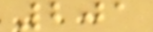201
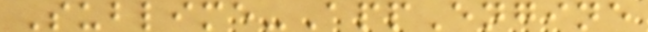Sublime-AppEngine
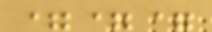===
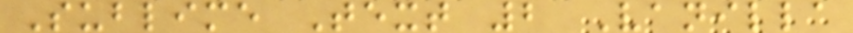Sublime Text 2 Vanilla
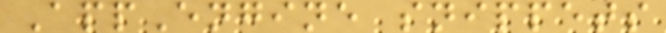AppEngine snippets
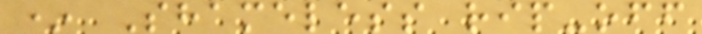* Shameless rip-off
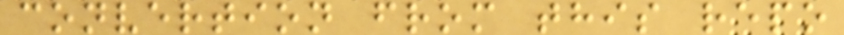convertion from this repo
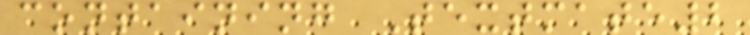containing Textmate2
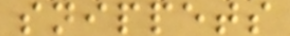snippets
